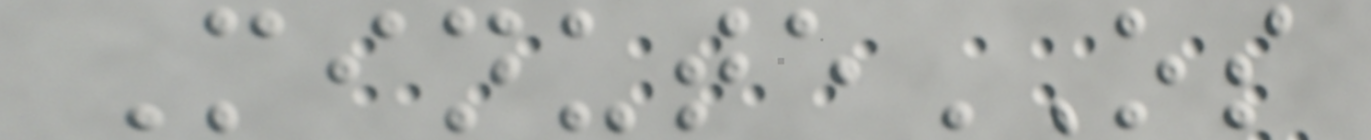MinuteOS
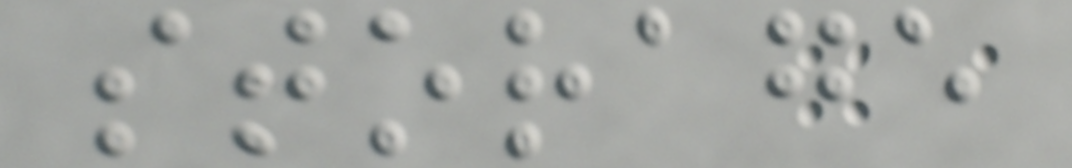storage
